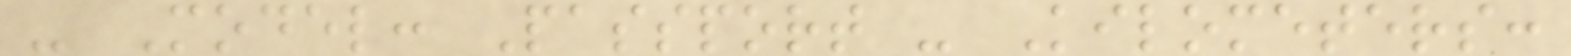- Model: Passport - Kilometers:
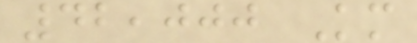42,000 Km
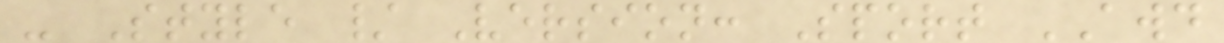- Style / Version: Sport AWD
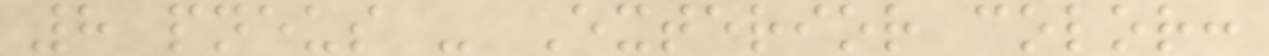8 pneus - Exterior color:
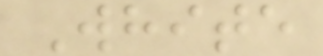White
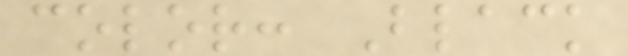color: Black
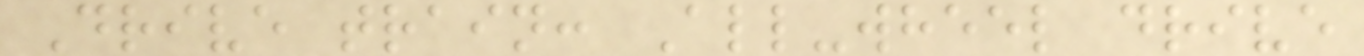Drive train: All-wheel drive
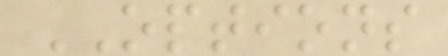OPTIONS
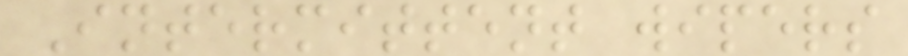Intermittent wipers
